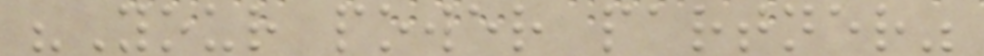"Your power partner"
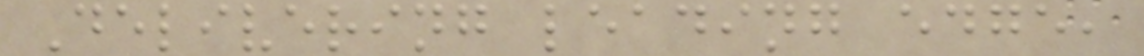Delivering leading edge,
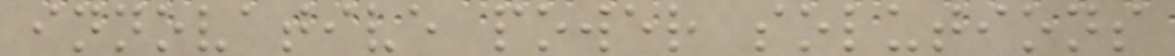innovative power solutions
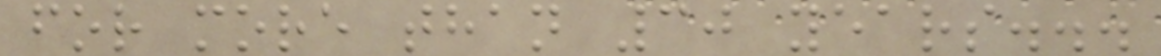for more than 30 years...
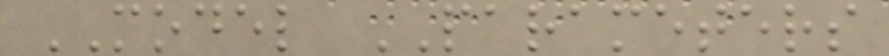MODEL PARAMETERS
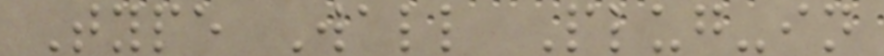Type Wall Plug-in
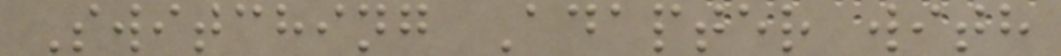Switching Adapter with
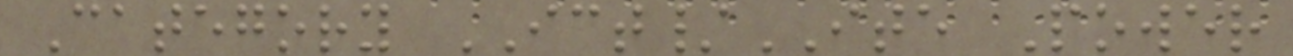Category ICT/ITE Power
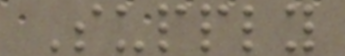Supply
